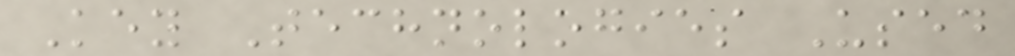Key Technologies Used
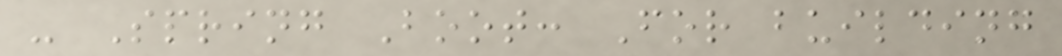- Spring Boot: For building
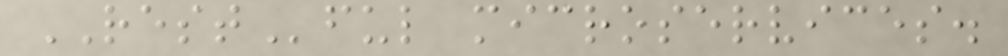RESTful microservices.
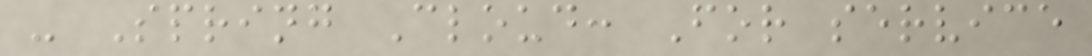- Spring Cloud: For service
